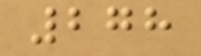278
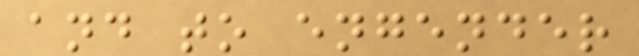and to engender
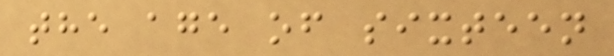the age of sixteen
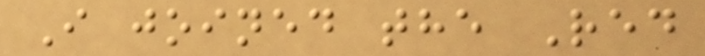I joined the Red
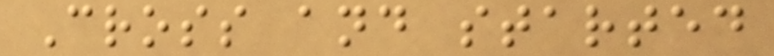Cross and started
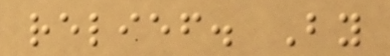relief. By
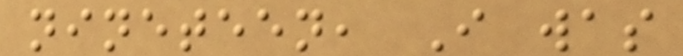nineteen, I was
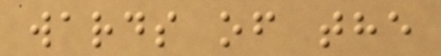wards of the
